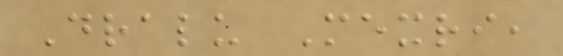Dralu Mexri,
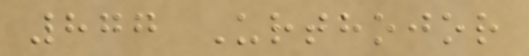877 Urthojor
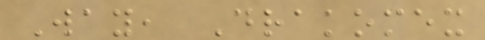Way, Drakomex
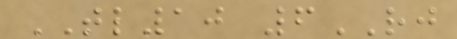TL10 6RJ
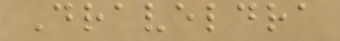Draveldra
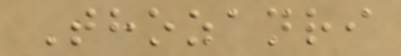Thozanri
